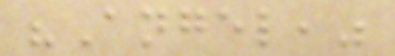"Angel,"
